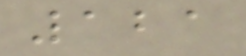121
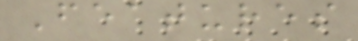Features
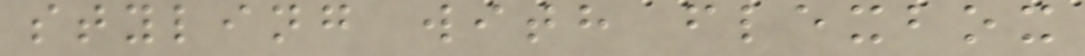styling with flexbox
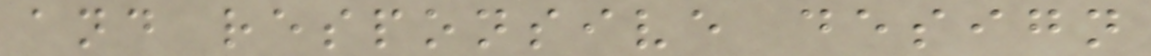and responsive design
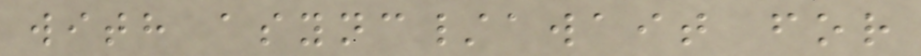with async/await for
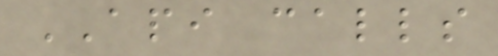API calls
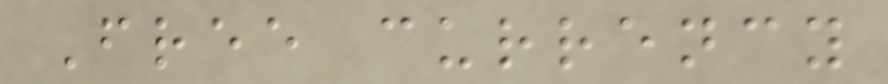Free currency
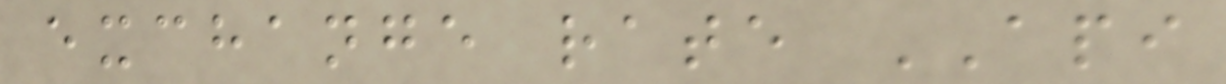exchange rate API
